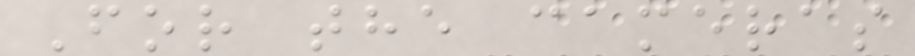For the cameras
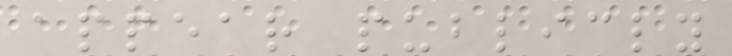appear publicly
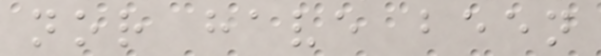nor have been
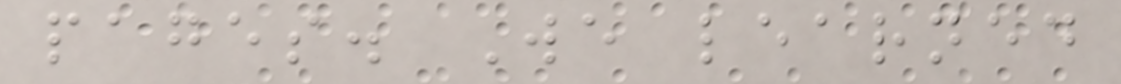pages. We learned
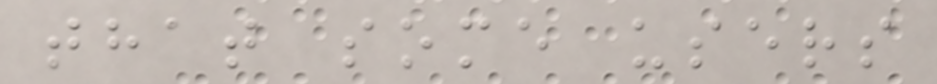that some users
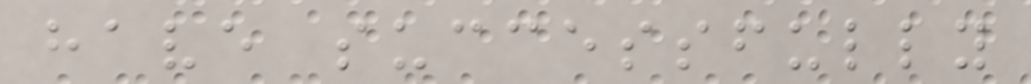have successfully
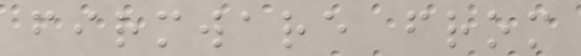firmware from
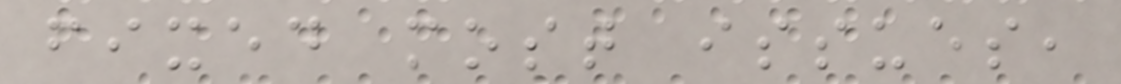fixed most issues,
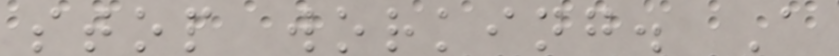stop working. A
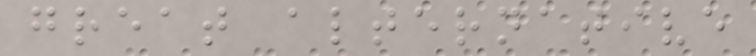great alternative
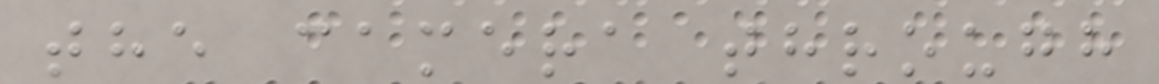the camera through
